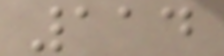114
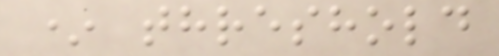* threshold
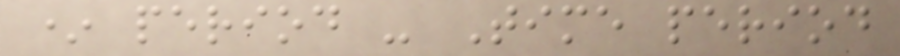* period - Time period
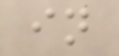in
